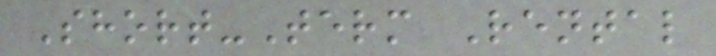Short-Term Rental
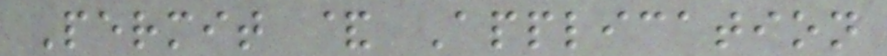Permit & Application
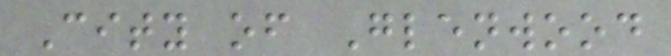City of Glenwood
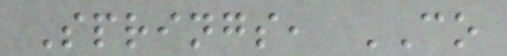Springs, CO
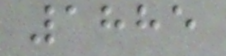1885
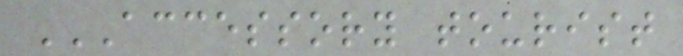ACCESSORY TOURIST
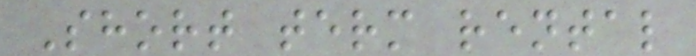Short term rental
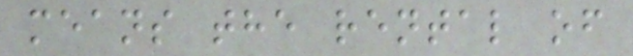means the rental of
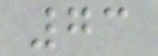73
